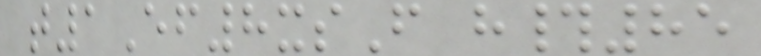t1Ef8xsF h#85
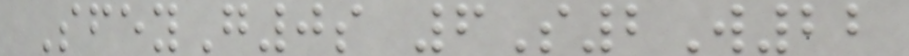SfeyG0s 6S2W22
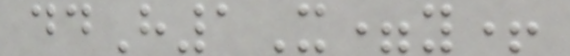ddH1X=y+
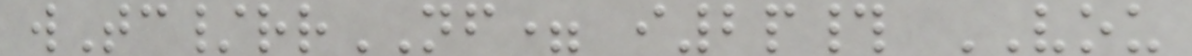wTc/rrNF= i2p# VOU
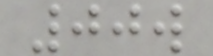00w
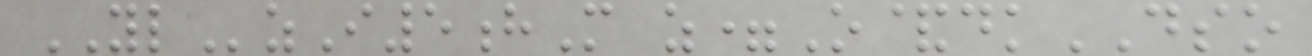YLzI5hM z=O&dkDSO
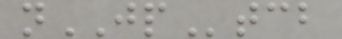nJPtcb
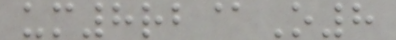um8rb@O8
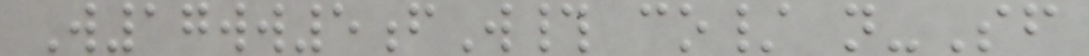W17ww5fW# co/ n-Sf
